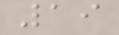19
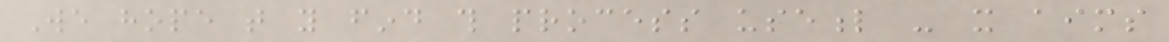We hope that you find this process useful - it aims
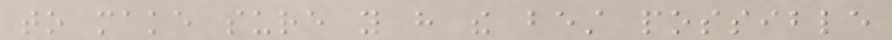to make sure you have the best possible
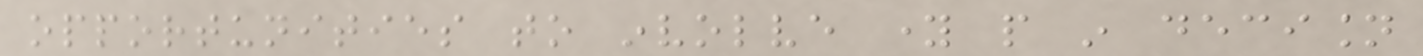opportunities to involve young people in decision
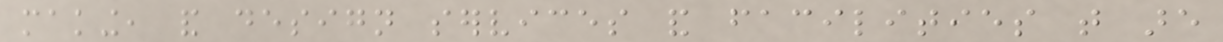making, and design services and facilities that are
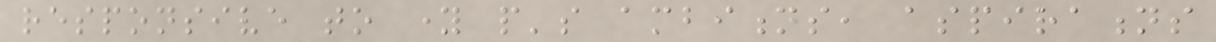responsive to young people's ambitions, aspirations
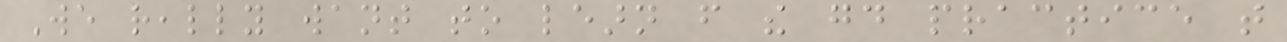We really want to learn from the good practice that
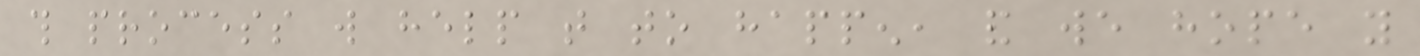this process will help that to happen, and we hope you
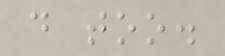do too.
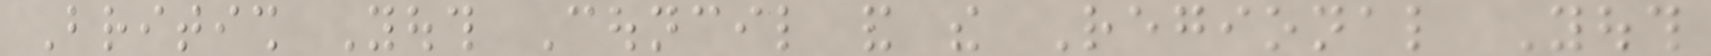British Youth Council and the Regional Youth
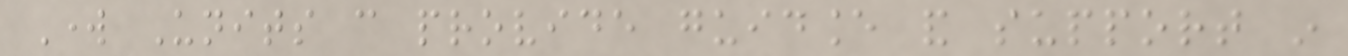Work Units can provide guidance and support in
